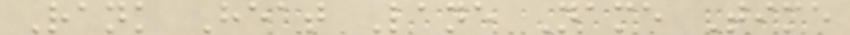Rank Heat Lane Name Time
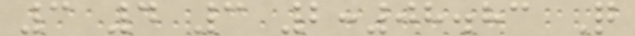3 4 3 2:08.83 Q
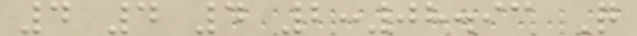4 4 4 2:08.93 Q
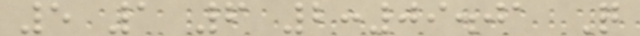5 1 6 2:09.01 Q
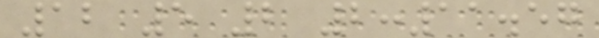12 5 2 2:11.57
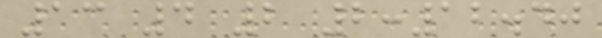13 4 2 2:12.40
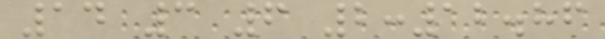14 3 6 2:12.86
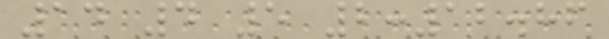14 4 5 2:12.86
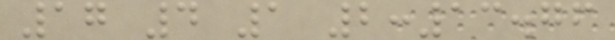17 4 1 2:13.76
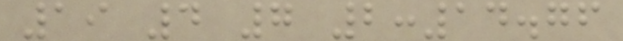19 4 7 2:14.76
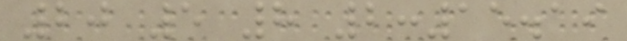20 5 8 2:15.19
